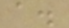a.
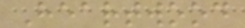Heartwood
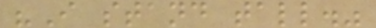"I stand tall."
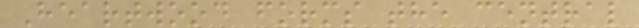Heartwood forms the central
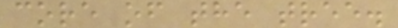core of the tree.
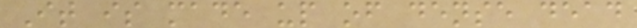It is made up of dense dead
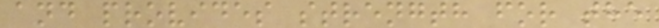and provides strength for the
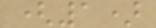(1)
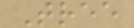Tree
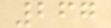267
